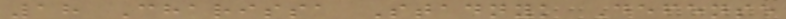18 Charissa Stadnyk Defense
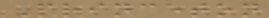Princeton
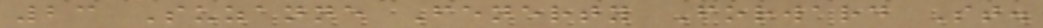23 Suzanne Fenerty Forward St.
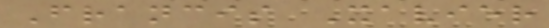Francis Xavier
